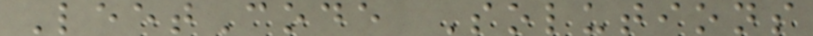LeetCode Solutions
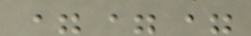===
